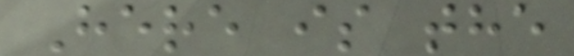Here is the
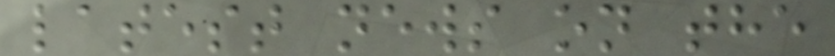latest news on the
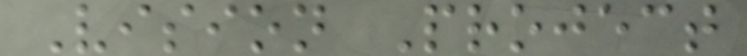Vision Project
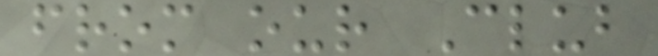from our Club
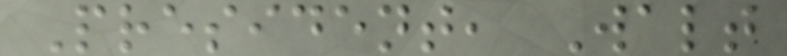President, Walt
